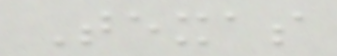Texas
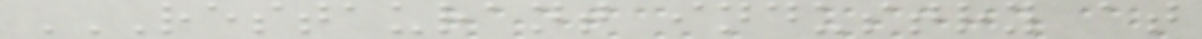RESTAURANT INDUSTRY AT
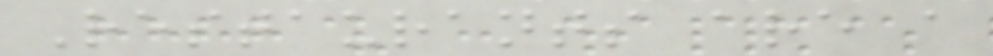Restaurants are a
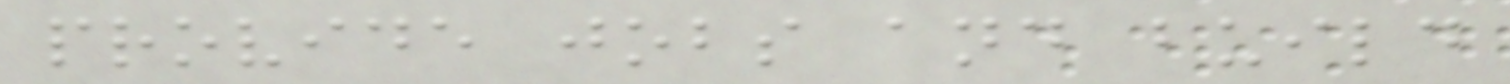provide jobs and build
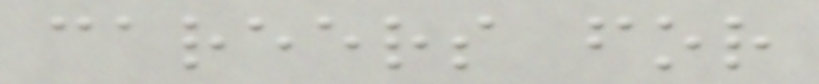careers for
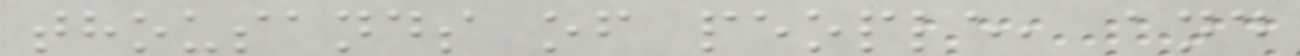thousands of people, and
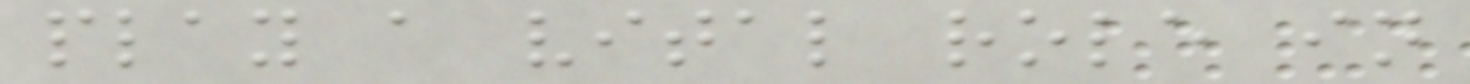play a vital role in
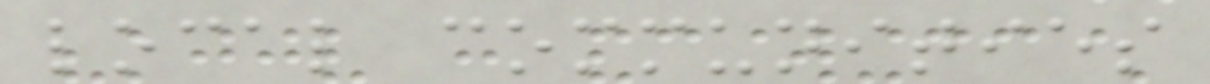local communities
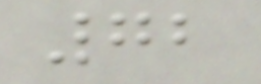72
